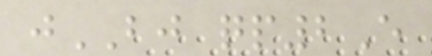jBJ qp2E
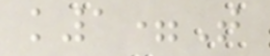k1=T
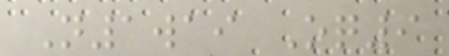N1wai Oq9
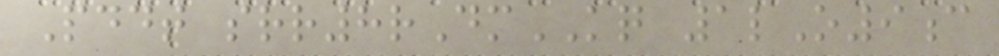Pddt srr8rDmKQ 1lO9c
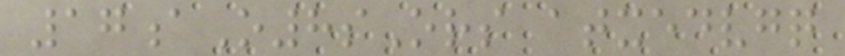17aO8sOrs atxedvgq
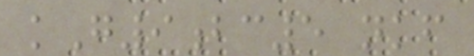kG9bc5 nkf
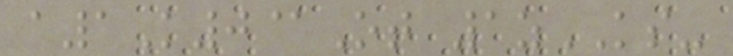a1K0@Ot 1zKS-
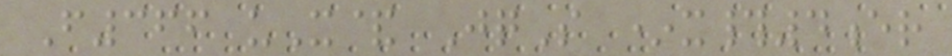F366 uX& JqS *x#4er
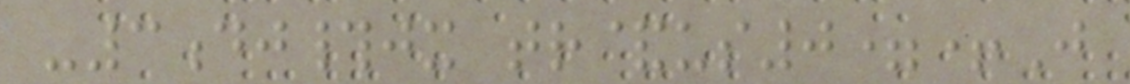-3dj#jx tr&us0=+J
